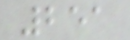251
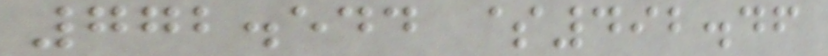772.544 $492.46
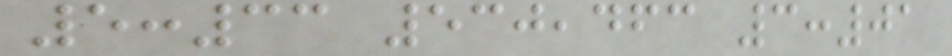5:33 530,463 3:01
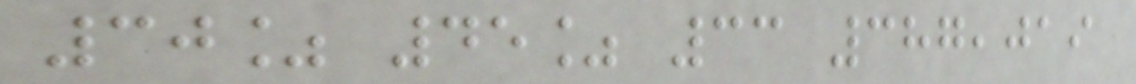30% 45% 33 387,019
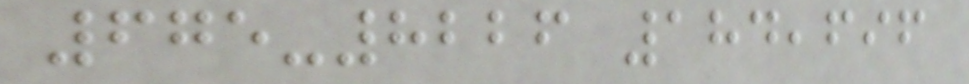675-8226 184,696
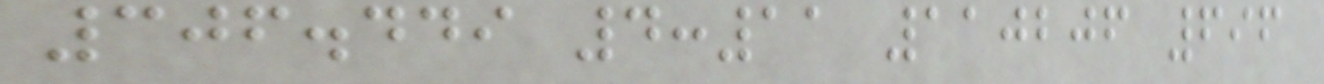306.449 4:11 110206 696
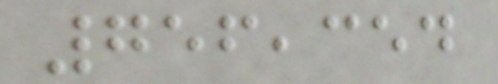756,354
